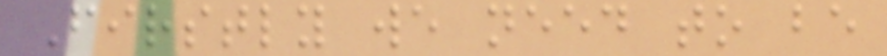Firstly we need to be
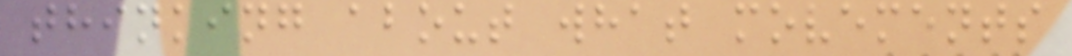thinking about what movements
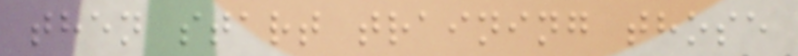then start training those
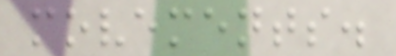movements.
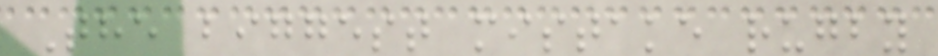The biggest mistake rugby
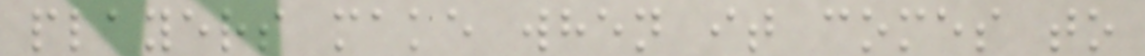players make when it comes to
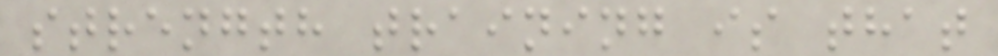strength training is that
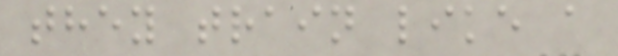they train like a
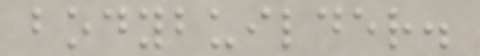bodybuilder.
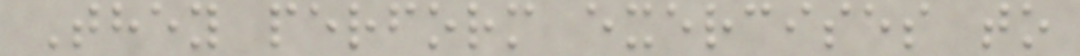They perform exercises to
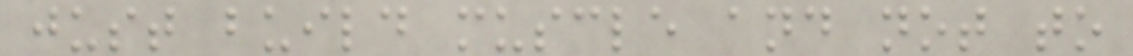just build muscle and not to
